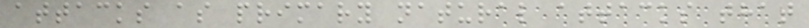attacks as primary natural attacks that
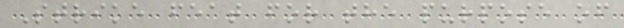Strike feat for the purpose of
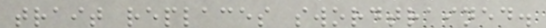trait replaces swordtrained.
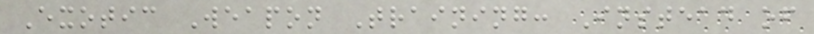Exotic Weapon Training: Instead of
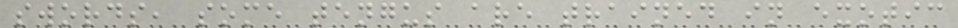swords, some tengus are trained in exotic
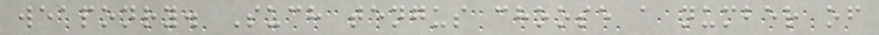weaponry. Such tengus choose a number of
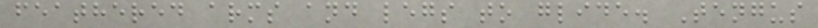feathered arms and legs to glide. Tengus
